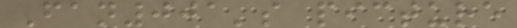Fan001's picture
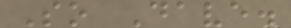So Dave.
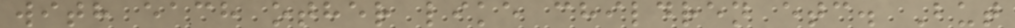with each other like children etc. But
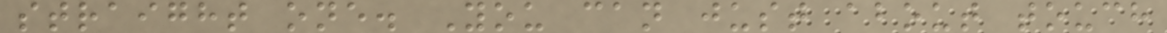straight one. You can just about touch
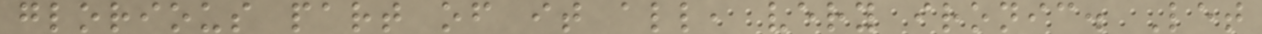glorious part of it all, very ironic. Let
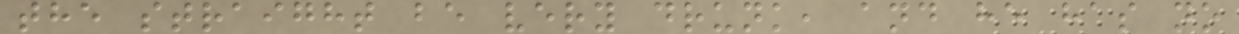the straight be very drunk, and he has no
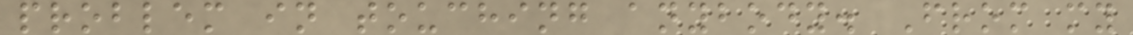problem in touching anybody. From my
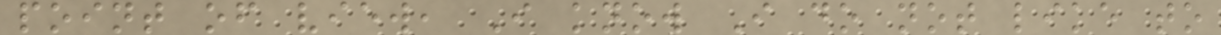point of view, I know I do not like to
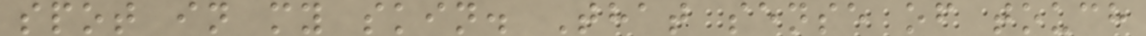spot in my skin. That sense of touch
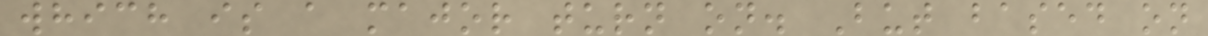which is a major turn on. But based on
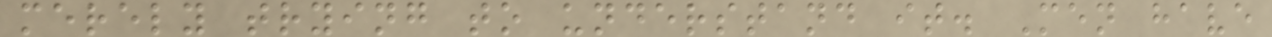merely trying to understand it. Men have
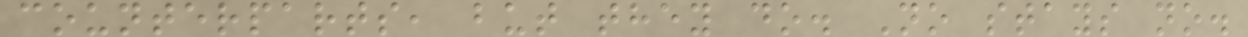counterparts, but they do. No stays no.
